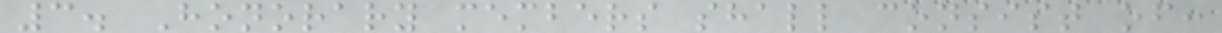3. Honorary members shall consist of:
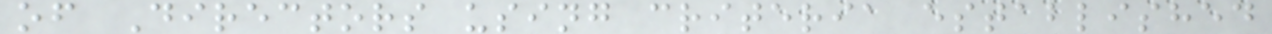of Directors using criteria established
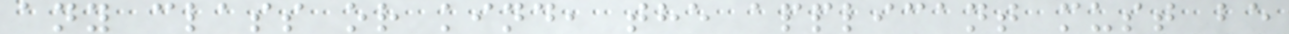any class or kind, the applicant must be
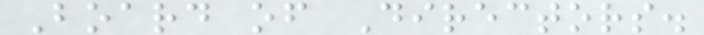Board of Directors.
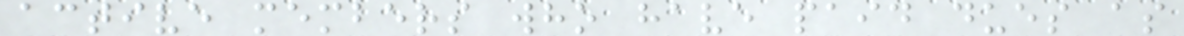active members who have paid dues as
